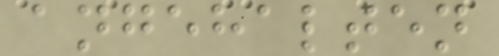angehalten
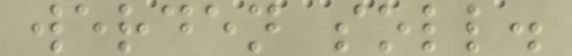werden soll.
